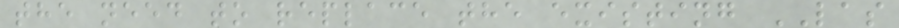the need to replace the existing LAS
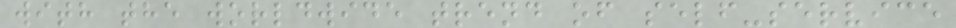with the worldwide trend of self-service
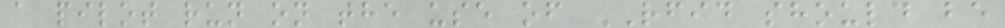a pilot run on the use of RFID should be
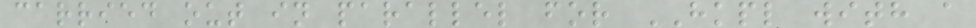carried out in parallel for HKPL with a
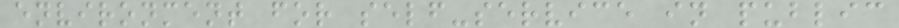environment for self-service in public
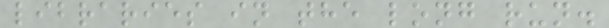libraries in the long run.
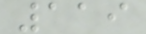119
